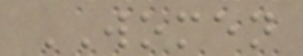WOMEN
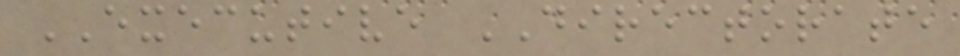EXECUTIVE DIRECTORATE
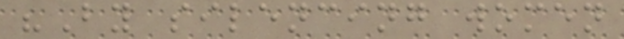"By silencing women
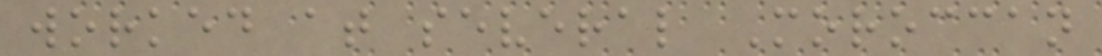worked at several Moroccan
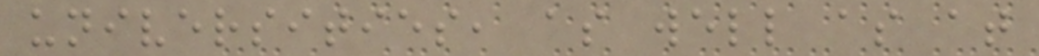universities, as well as at
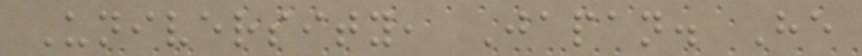University, Japan. He
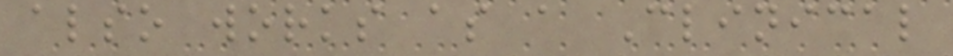also works as a Clinical
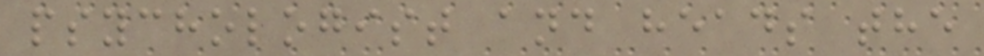psychologist and heads the
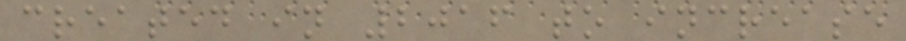created in 2016 to increase
